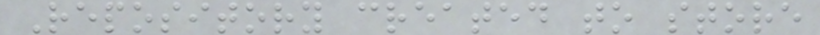Repository created to store
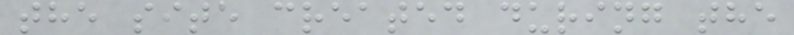the site created during the
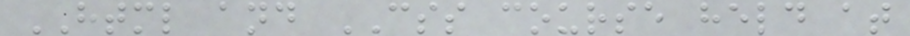HTML and CSS course held at
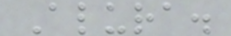Alura.
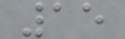15
